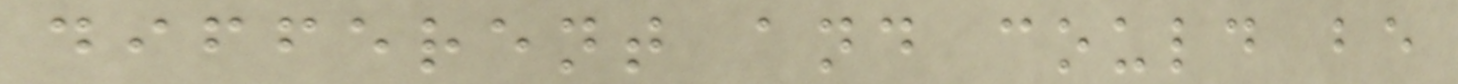different and could be
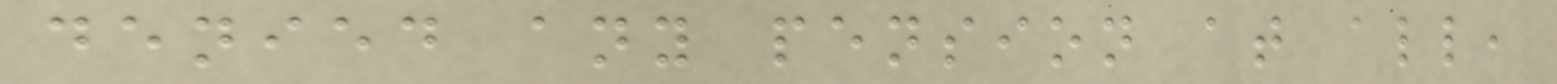denied any pension at all,
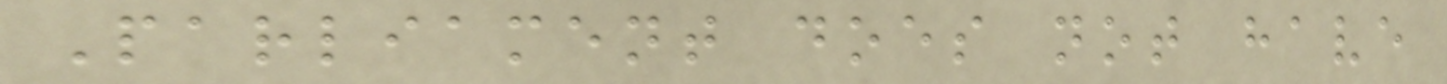Parliament does not have
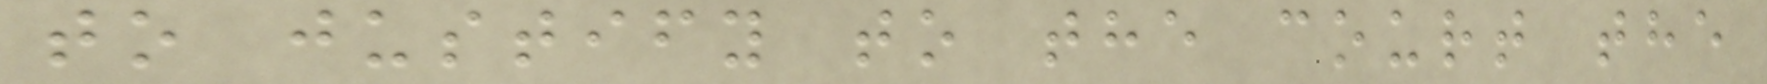to justify to the court the
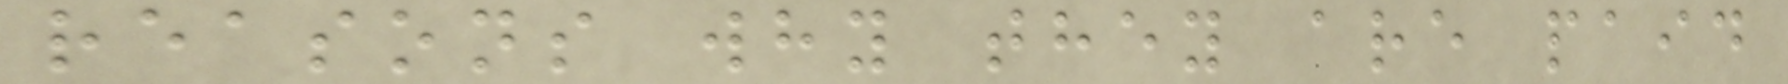reasons why they are paid
